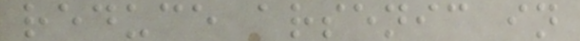reduce arsenic in
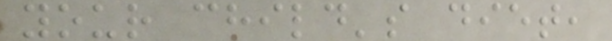your child's diet,
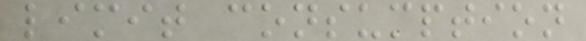limit consumption
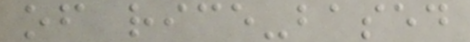of rice-based
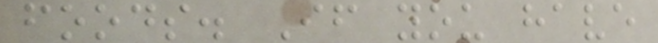foods. If you have
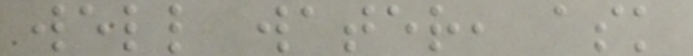well water, ask
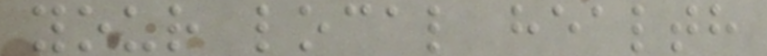your local health
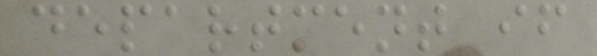department if
